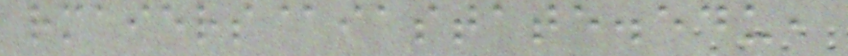rmaiers@iastate.edu,
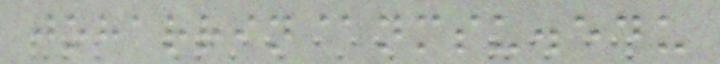joharrin@nmsu.edu
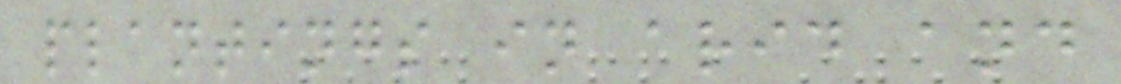plantings in arid and
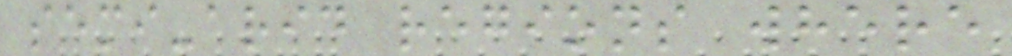semi-arid regions where
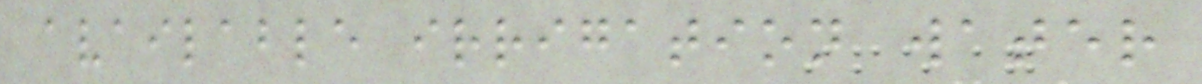available irrigation water
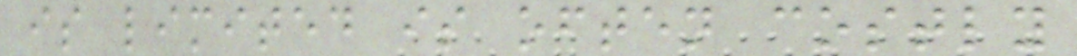is limited is often costly
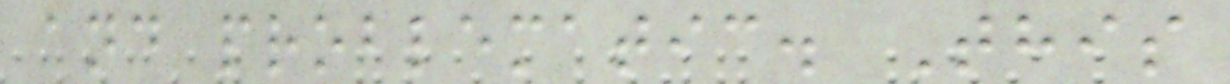and problematic. This
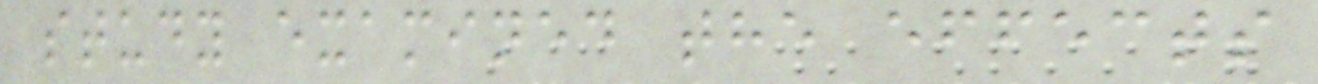study examined the effects
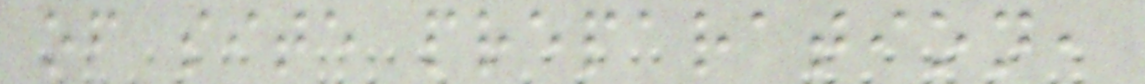of site preparation,
